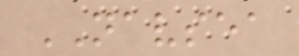NAVSEA
